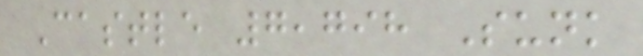Castle 7,798 Sunk
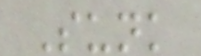Sunk
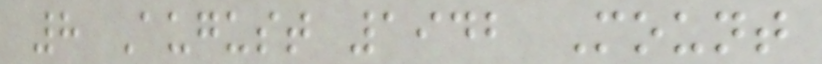8 August 1942 Mount
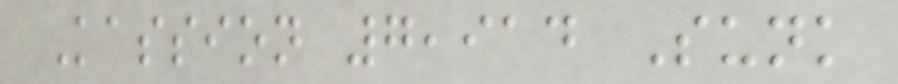Kassion 7,914 Sunk
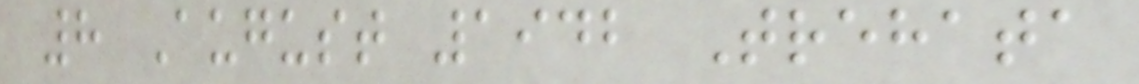8 August 1942 Trehata
